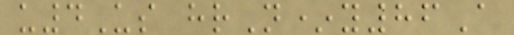u4Us hrN*y86A
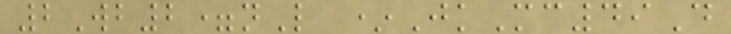2Wb2=nL *JkMc49D
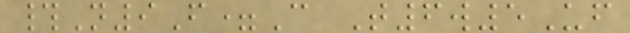#N9F=C T6w5Uf
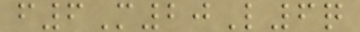f6M20L6q
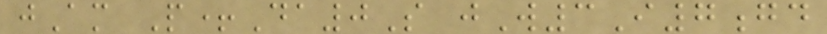jAm P+Da0S jW3I7gd
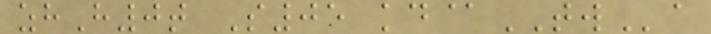zhH0t S05 kd@TWa
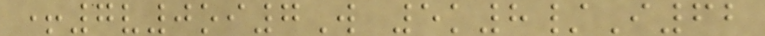+7v0oi7W 5k8/I62
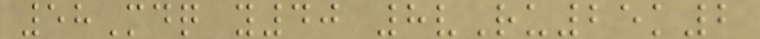58Mdq y40 8vRu25k2
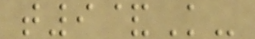t9&K-
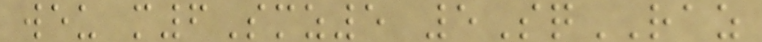weu m6Smz5 5SqRAZ
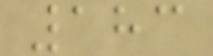183
